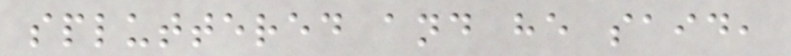spluttered and he said,
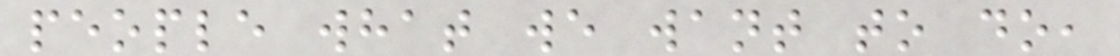people what we want to do,
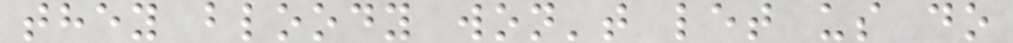they bloody won't let us do
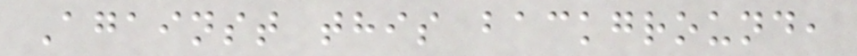Against this background,
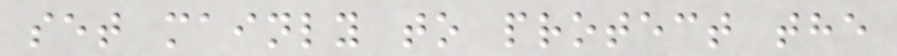set mainly to protect the
